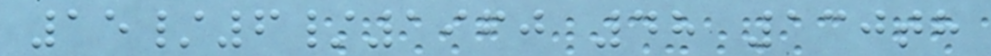15/6/1960 48 130th
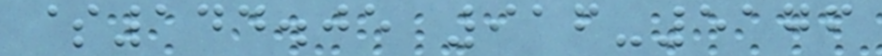$144.05 916-5176
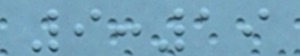9:19
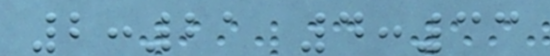2:21 4:33
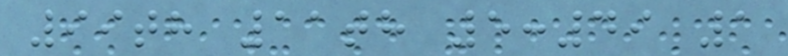99th 11th 5:49 1
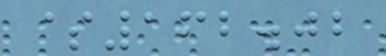$162.02
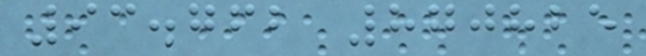93.762 870825
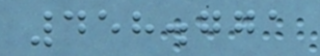458.771
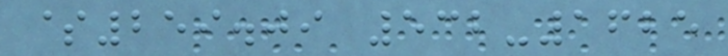$259.09 532-1625
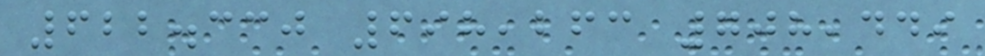622.330 698,263 708,449
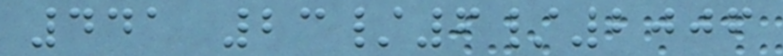441 23/6/2006
